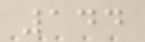144
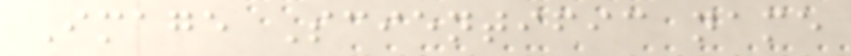Image Scientific name
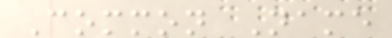Common Name
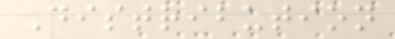Distribution
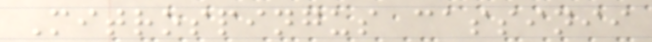Mitrospingus cassinii
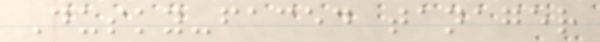Dusky-faced tanager
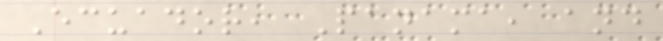Ecuador, Panama, and
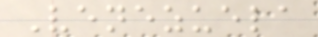Venezuela
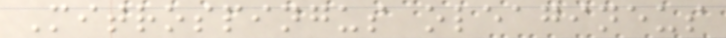Mitrospingus oleagineus
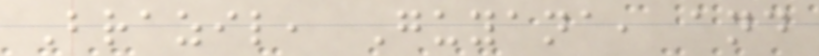Brazil, Guyana, and
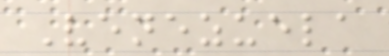Venezuela
